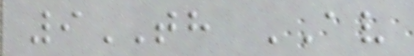9TH AV
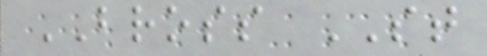BROSS ST
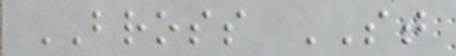BROSS ST
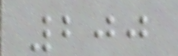200
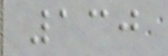130
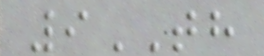9TH
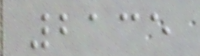2135
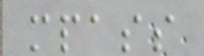mpass
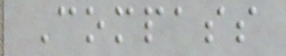Compass
